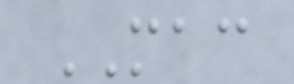MAC
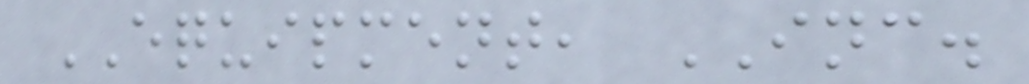EQUIPMENT, INC.
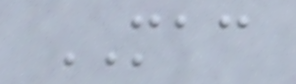MAC
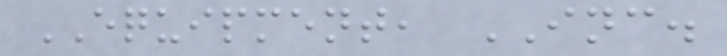EQUIPMENT, INC.
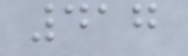417
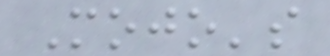Mojo's
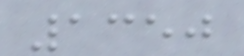1350
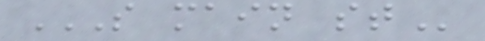S MAIN ST
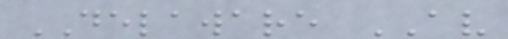DELAWARE AV
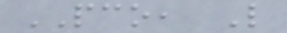PCO, L
